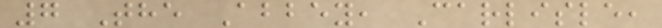7 The Abbey, Carlisle,
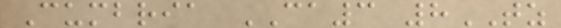Cumbria CA3 8TZ
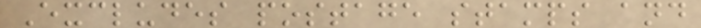Excludes postage stamps and
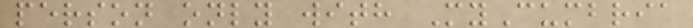person only with MyCumbria
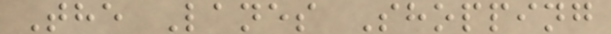The Lanes Shopping
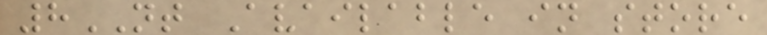8NT Available in store
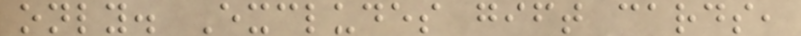only. Excludes gift cards,
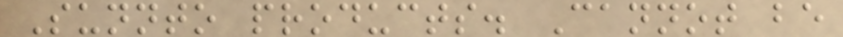Sunnto products. Cannot be
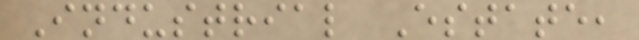Industrial Estate,
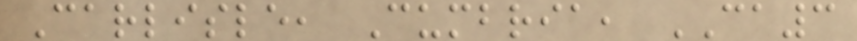Carlisle, Cumbria, CA3
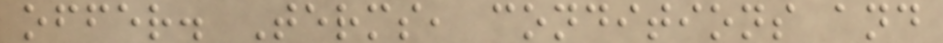offer. Terms, conditions and
